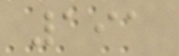191
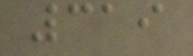319
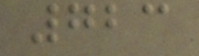723
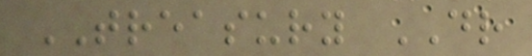TREASURY DR
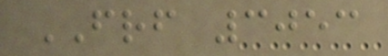FRF 3053
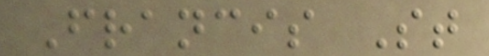Francis St
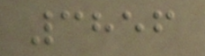3856
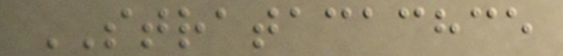STRATACACHCE
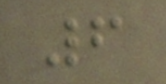6
